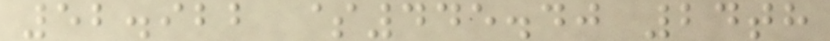52.922 $445.40 24th
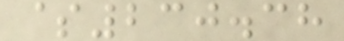$230.38
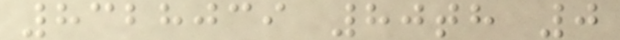8328039 80th 0
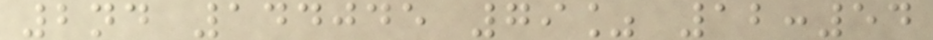2nd 144045 79% 12:54
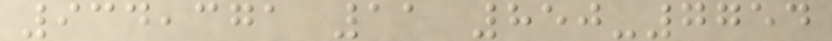934,371 11 850-7754
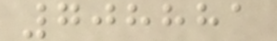708881
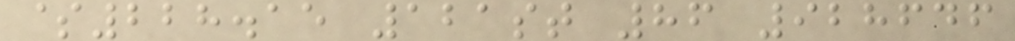$228.15 121st 86 928646
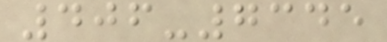406-7345
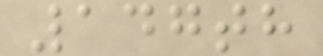147th
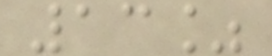13%
